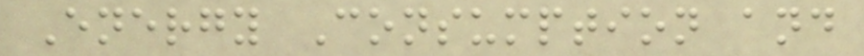Energy Consumption and
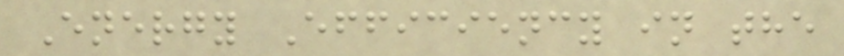Energy Efficiency in the
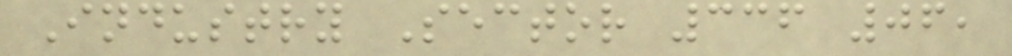Industry Sector 336 06,
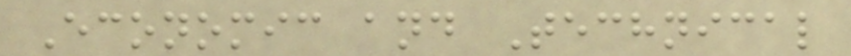Economic and Technical
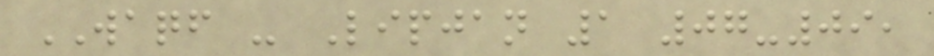WAQF - Lipjan 1 07-09,
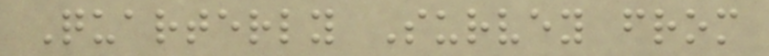Quarterly Survey from
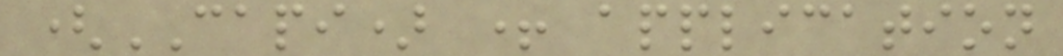(CAPI) + application
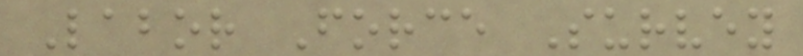Labor Force Survey
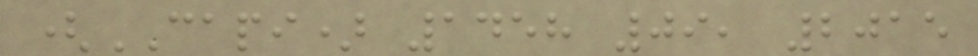(CAPI) 1458 09, 2015
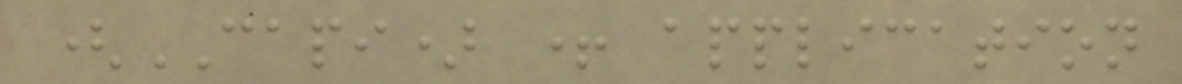(CAPI) + application
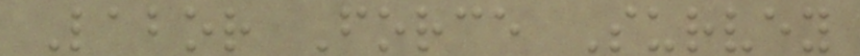Labor Force Survey
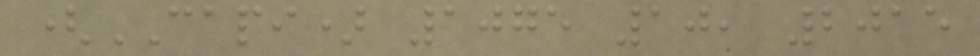(CAPI) 1075 10, 2015
